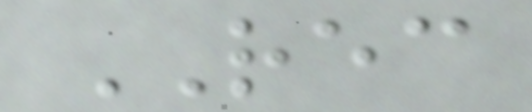REC
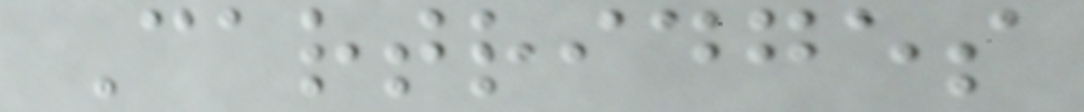Cartridges
